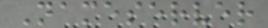Nameserver
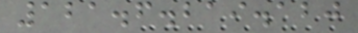121.6.219.120
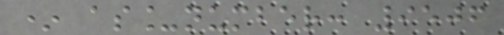* as_number: 9506
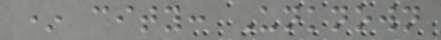* city: Unknown
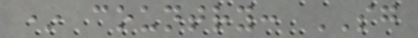* country: SG
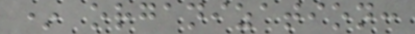* organization:
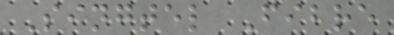Singtel Fibre
